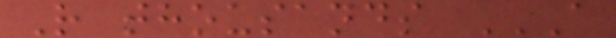R thousands A
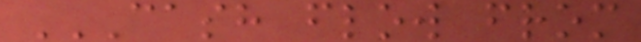CASH FLOW FROM
